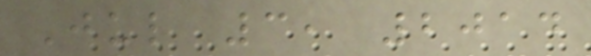Jul 3, 2014
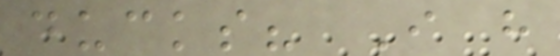ducks? I have
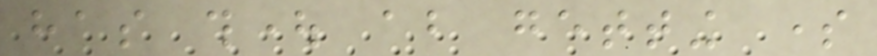has thought about getting some
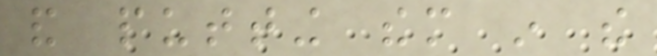and putting them in the
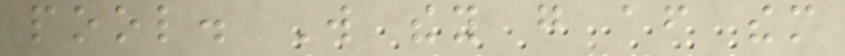pool. Will they go after them
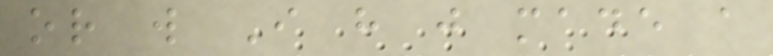or will I have just made a
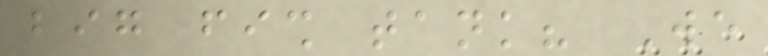big fish tank? We
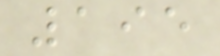195
